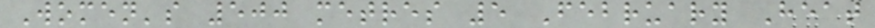Women's 500 metres 5 February Heat
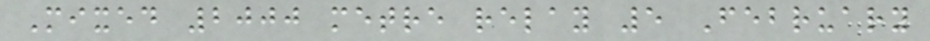Mixed 2000 metre relay 5 February
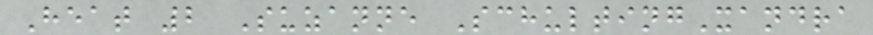Heat 2 Suzanne SchultingXandra
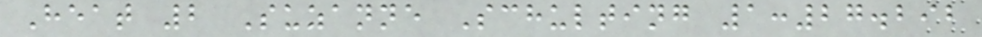Heat 2 Suzanne Schulting 1:27.292
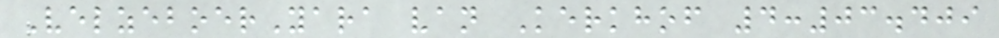VelzeboerYara van Kerkhof 4:03.409
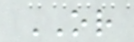OR
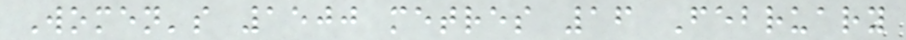Women's 1500 metres 16 February
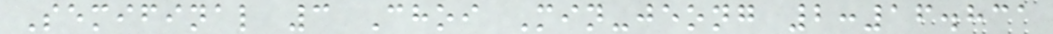Semifinal 3 Choi Min-jeong 2:16.831
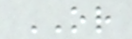OR
